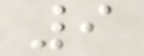9
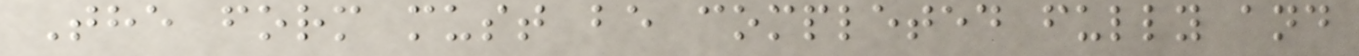The form must be completed fully and
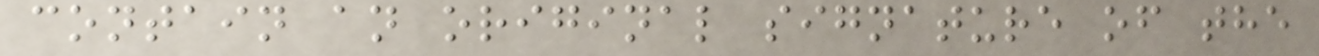contain an original signature of the
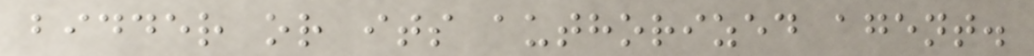bidder or its authorized agent.
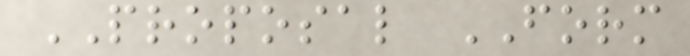PROPOSAL FORM
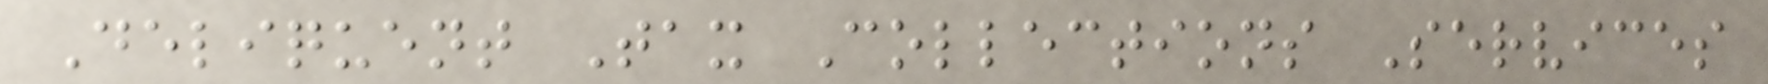Deliquent Tax Collections Services
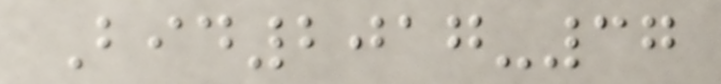Bid2017-37
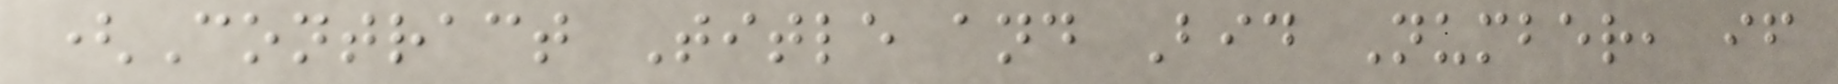(Contract Title and Bid Number, if
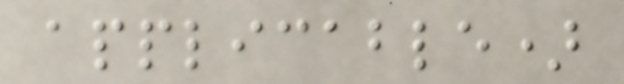applicable)
